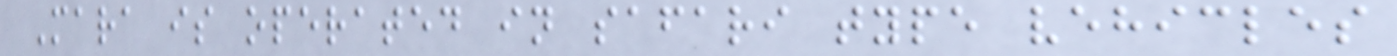Mara is operated in safari type vehicles
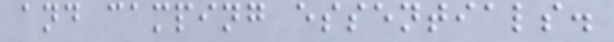and camping essentials.
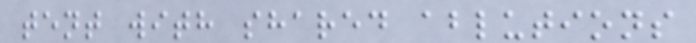tent with shared ablutions
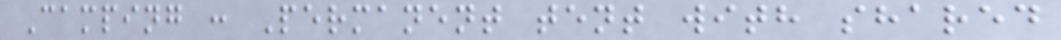Camping : Permanent tent with shared
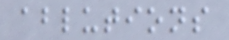ablutions
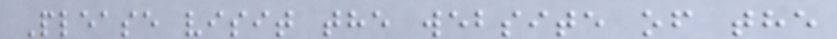Please visit the website of the
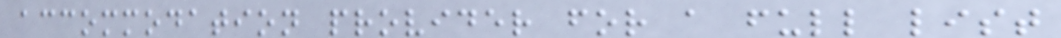accommodation provider for a full list
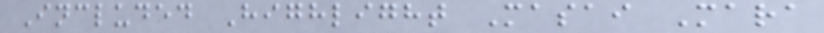Included Highlight Masai Mara
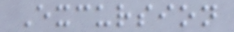Excursion
